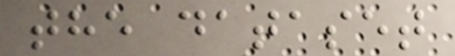the dataset
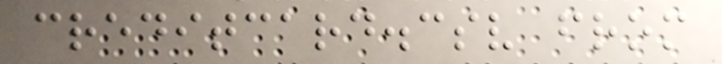creditcard.csv from
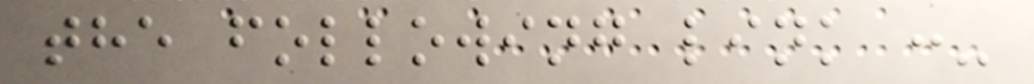the following link :-
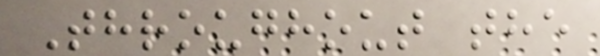Throughout the
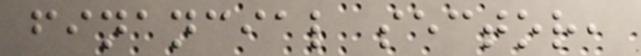financial sector,
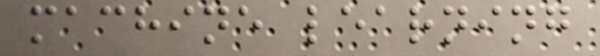machine learning
